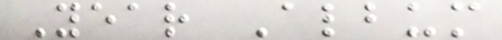Year Album
